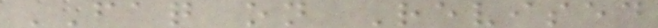FAQ on Revised
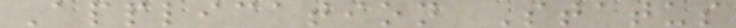Application Status
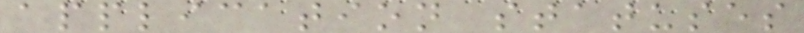application statuses
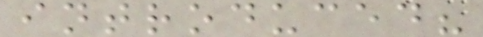introduced?
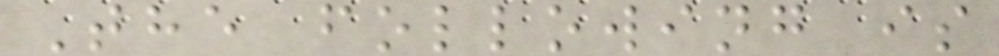The following is
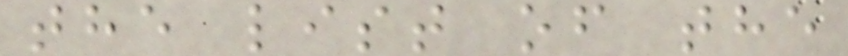the list of the
